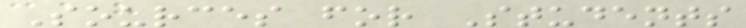Sources for Students
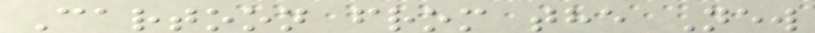Cartoon from the New
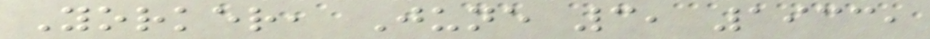Yorker, June 3, 1933,
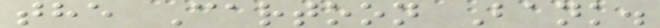the Cartoon Bank.
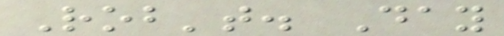Rob't. Day
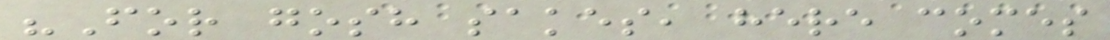"For gosh sakes, here comes
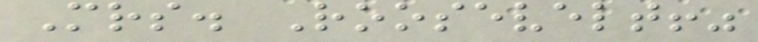Mrs. Roosevelt!"
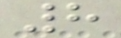8
